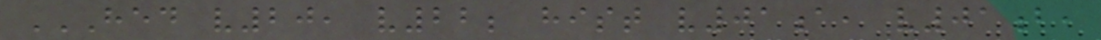HED V20, V22; HIST V01A, V01B,
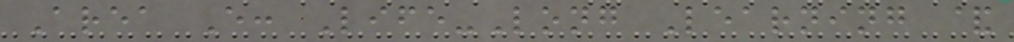Area E: Life-Long Learning &
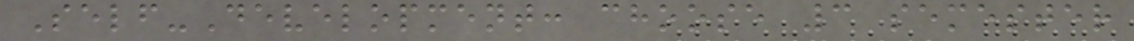Self-Development: choose 3 semester
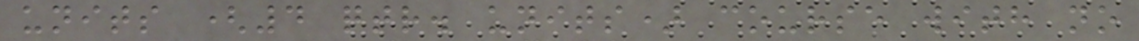units (4 qtr. units) course with no
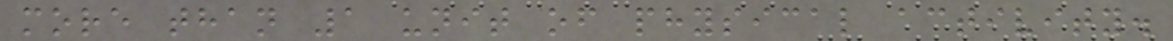more than 1 unit of physical activity.
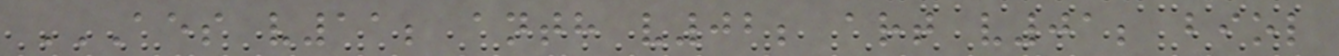AES V11; ANTH V02; ART V01; BIOL
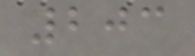203
